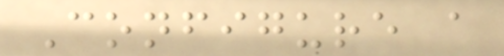Configure a
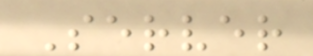Server
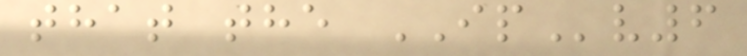that the IPv6
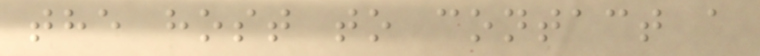the host to contact a
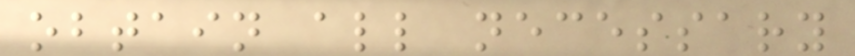obtain all necessary
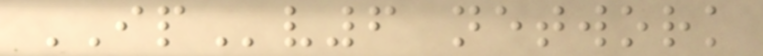IPv6 network
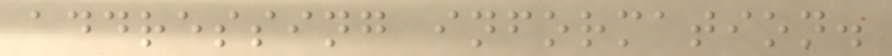addressing information.
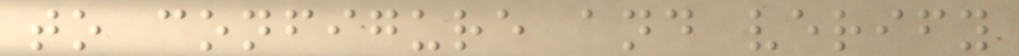to configure and verify
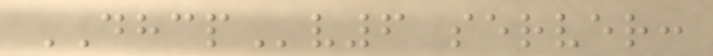DHCPv6 server:
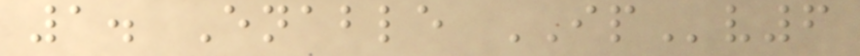1. Enable IPv6
